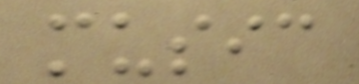music
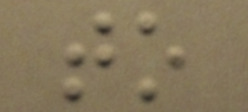to
